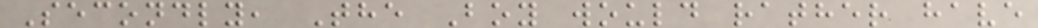Secondly, The Boy would rather have
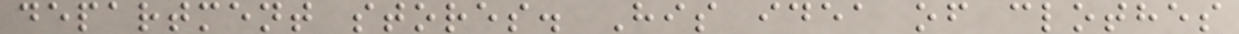department stores. His idea of clothes
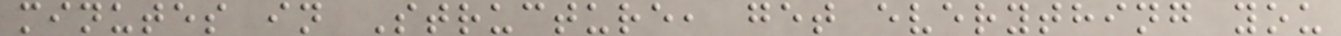minutes in Structure, get everything you
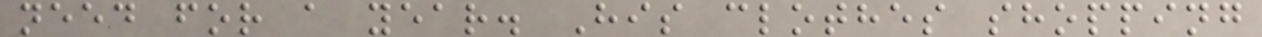need for a year. His clothes shopping
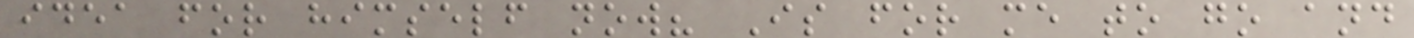idea for himself now? Is for me to go and
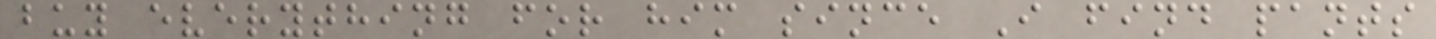buy everything for him since I find pants
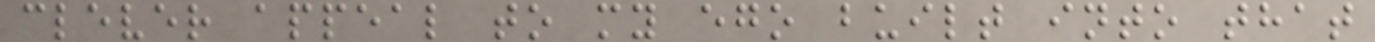clever appeal to my ego built into that
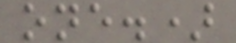one.)
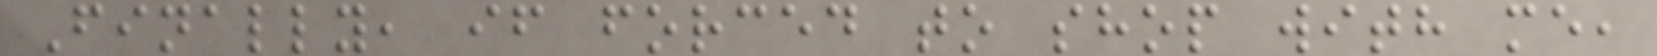Finally, if forced to shop with me,
